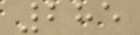285
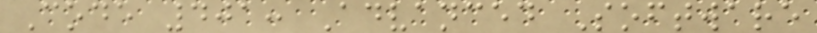Code 401: Advanced Software
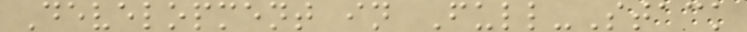Development in Full-Stack
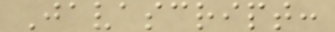Javascript:
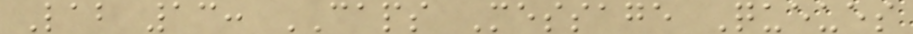Lab 13: CAPS Message Queues
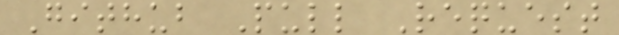Github Pull Request
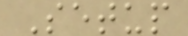Setup
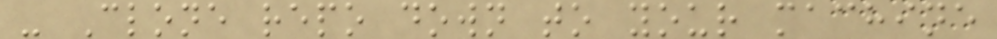- Clone repo down to your machine
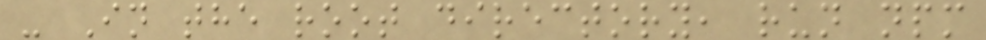- In the root directory, run npm
